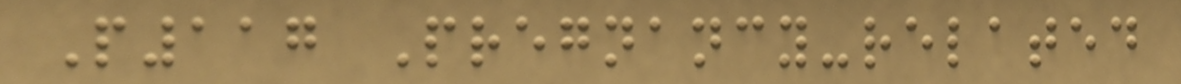P117 Pregnancy-related
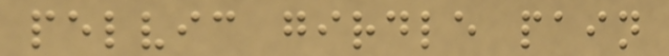pelvic girdle pain
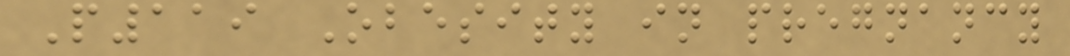P119 Obesity in pregnancy
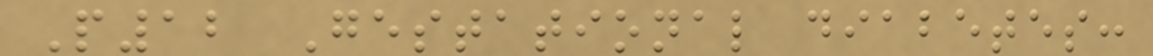P12 Gestational diabetes:
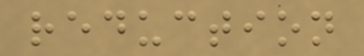reduction
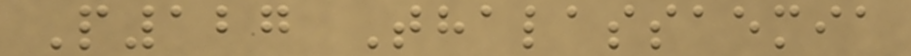P127 Thalassaemia
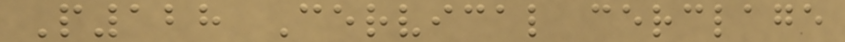P128 Cervical cerclage
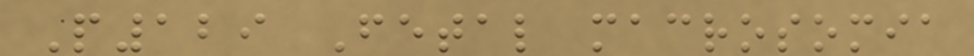P129 Fetal macrosomia
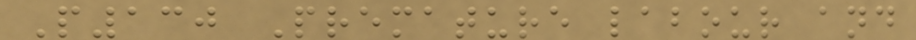P130 Premature labour and
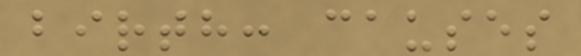birth: causes
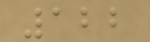122
